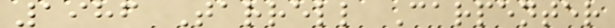1986 Tarrell Carpenter
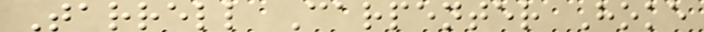Tarrell Carpenter Hoke
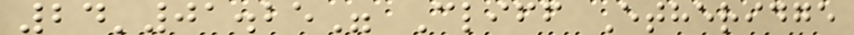24'01.25" Cliff Etheridge
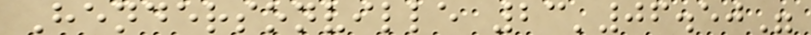Hendersonville 23'06.50"
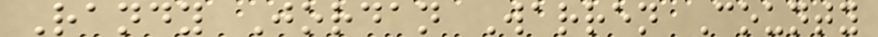Randy Jordan Warren County
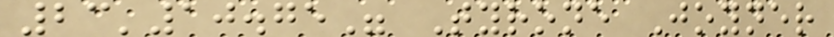23'10.75" Tyrone Joyner
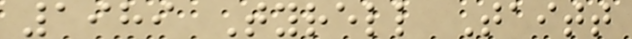1989 Tyrell Taitt
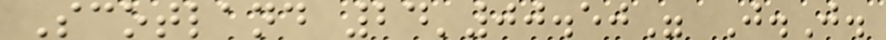Scotland 24'00.50" J.J.
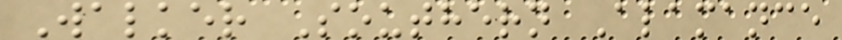Walker Southern Alamance
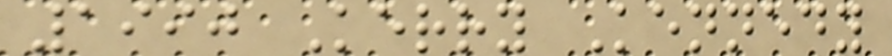1990 Kerry Kennedy
